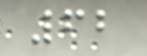62
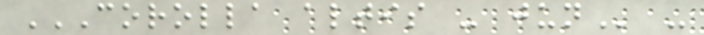COROLLA ALTIS - JUN -
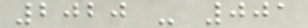2020 - 001
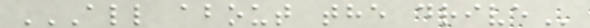ALL ABOUT THE DRIVE
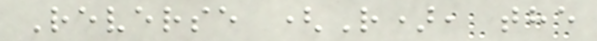Reverse (R), the
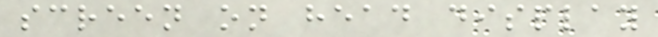screen on head display
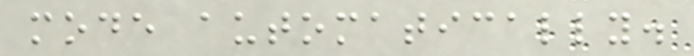mode automatically.
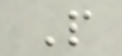P
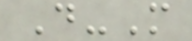D-M
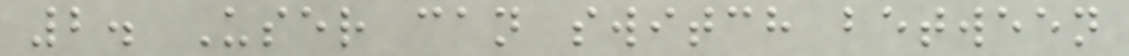2. User can switch between
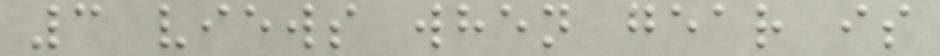3 views when gear is
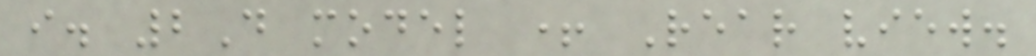i. 2D model + Rear view.
